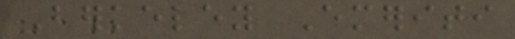Berkeley Emeriti
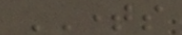TIMES
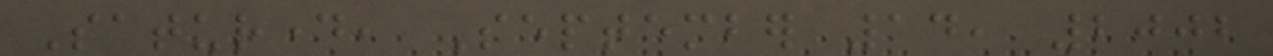Saturday, September 14, 2002
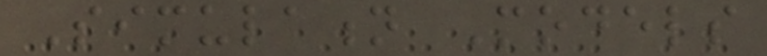Simulation Models
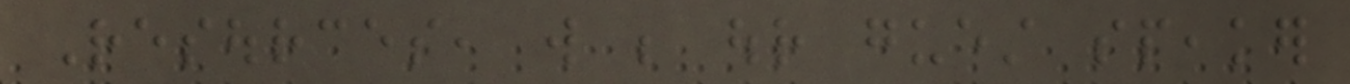Resources, will be our guest speaker
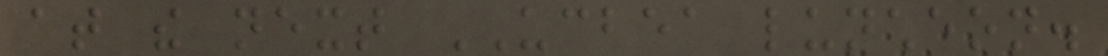at the next UCBEA luncheon.
